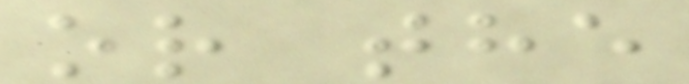or the
